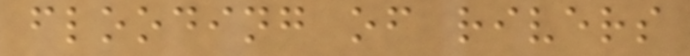flooding of rivers
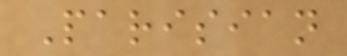Parisian
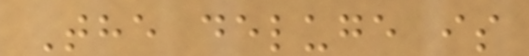The deluge is
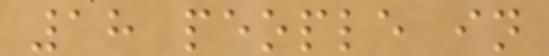18 people in
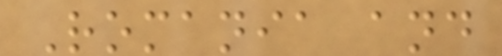Romania and
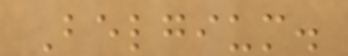Belgium.
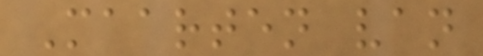Maarten van
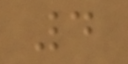4
